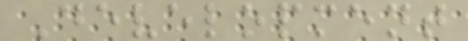Development
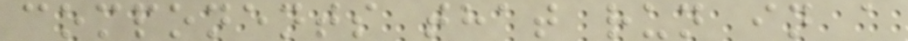components that run in a
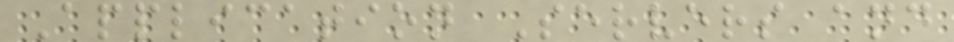Application Servers and
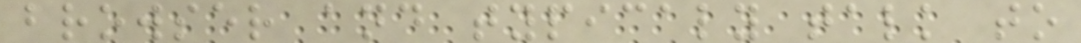browser and typicaly talk to
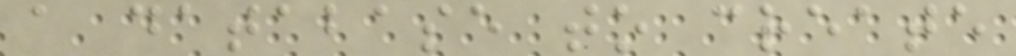a database to create
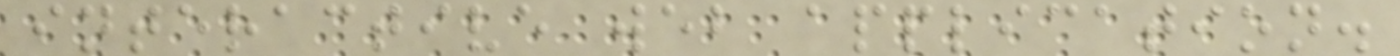interactive web application.
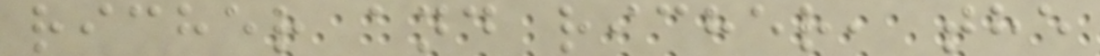richer and richer, the
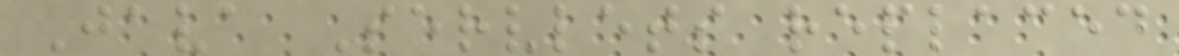Java Servlets replaced
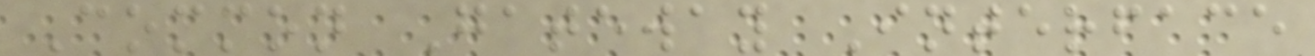Common Gateway Interface
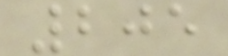205
